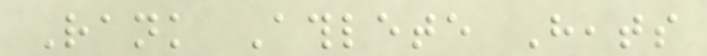Rank Athlete Heats
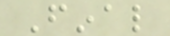Final
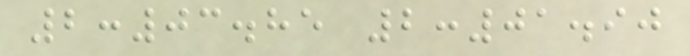2:03.85 2:01.90
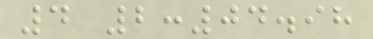4 2:04.98
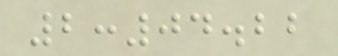2:04.22
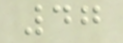47
